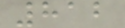812
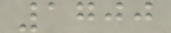1700
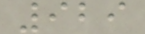929
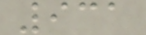931
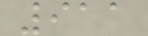911
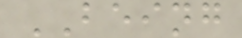BEING
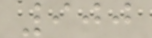900
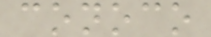conoco
